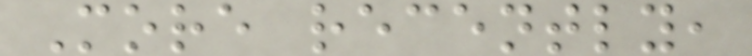More recently,
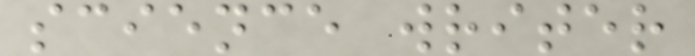science writer
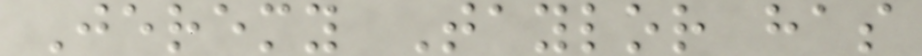Jeremy Taylor has
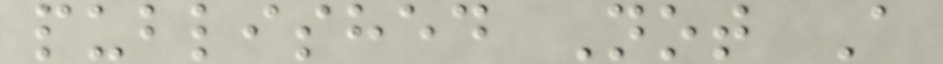published Not A
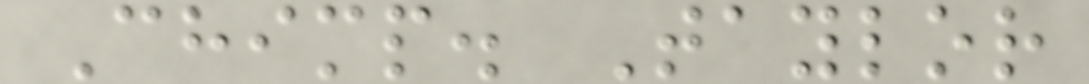Chimp. Taylor
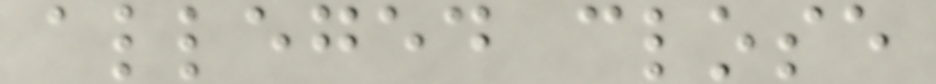alleged close
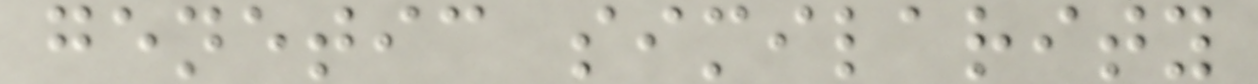genetic similarity
